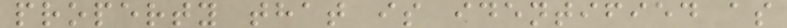property that is identified as
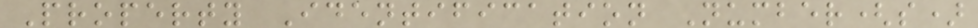Property Identification Number(s)
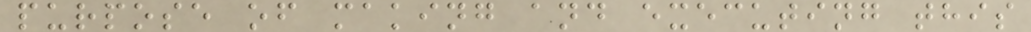purpose of making and executing this
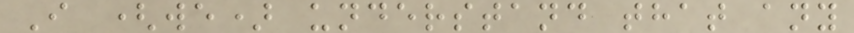I (we) understand that any
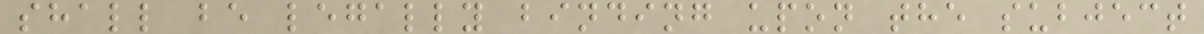shall be legally binding upon the subject
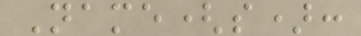Name(s):
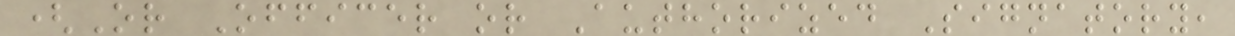(Or Officer or Authorized Signatory,
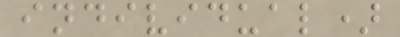individual)
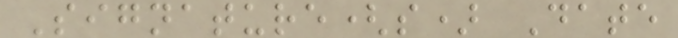Signature(s) Date
